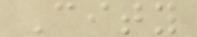City
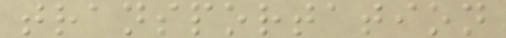transportation
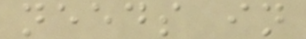needs in
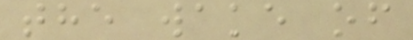the wake of
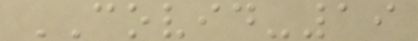COVID-19
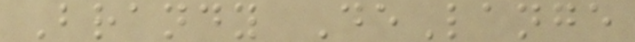Brandy DeLange
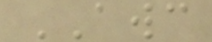AWC
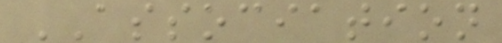ASSOCIATION
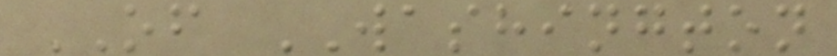OF WASHINGTON
